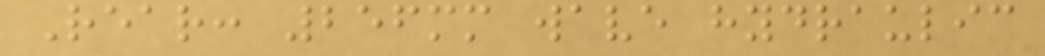Rear: 256mm wave hydraulic
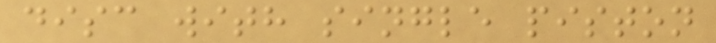disc with single piston
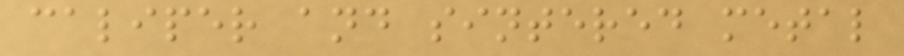caliper and sintered metal
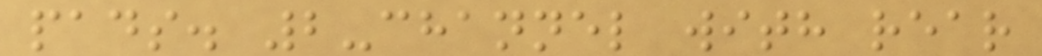pads. 2-channel with rear
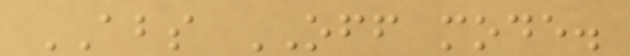ABS OFF mode.
